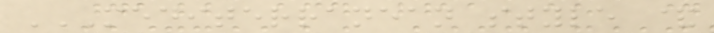MEDITERRANEAN STYLE &
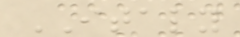ITALY
